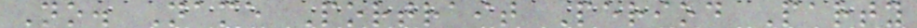No. Name Portrait Period Party
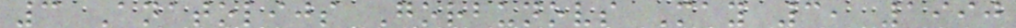3 Anatolijs Gorbunovs May 3, 1990
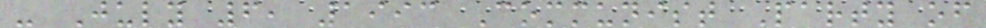- July 6, 1993 Communist Party of
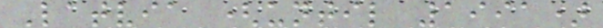Latvia (until 1991)
